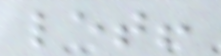let!
